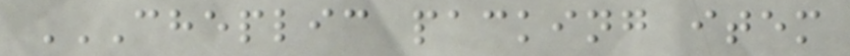CHEPLIC PACKING ITEM
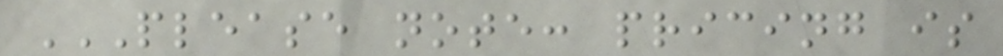PLEASE NOTE: PRICING IS
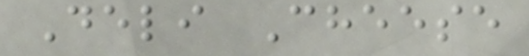Deli Cheese
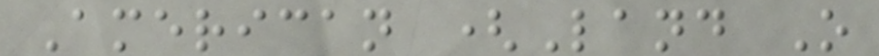American (Land O
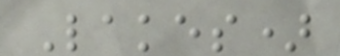Lakes)
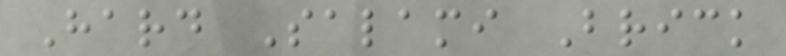Hard Salami Brick
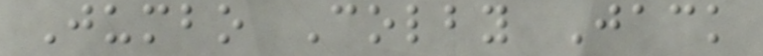Jumbo Colby Jack
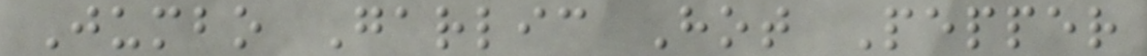Jumbo Garlic Hot Pepper
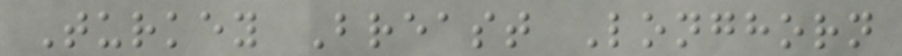Turkey Breast Longhorn
